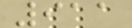911
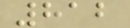812
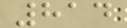814
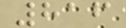816
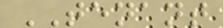TENANT
